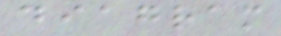diagram
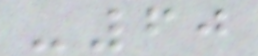-60
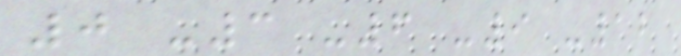0 -3 -6 -9 -12
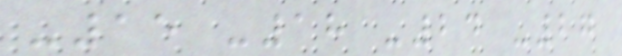-15 -18 -24 -27
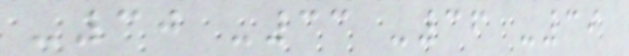-30 -33 -36 -39
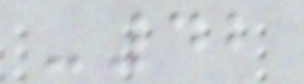-42
